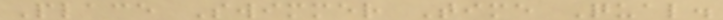Place Swimmer Time Qual.
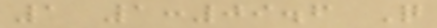1 1:09.6 Q
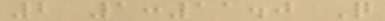2 1:11.0 Q
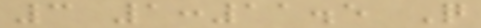3 1:11.5 Q
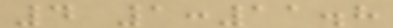4 1:11.8
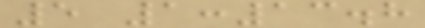5 1:13.8
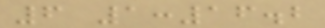6 1:16.2
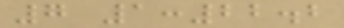7 1:22.2
